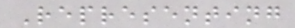Representing
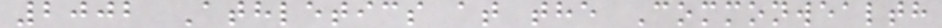2002 Athletics at the Commonwealth
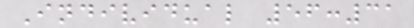Individual 56:31
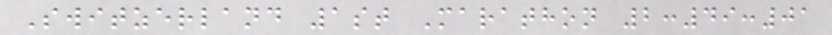Switzerland 1st Marathon 2:49:01
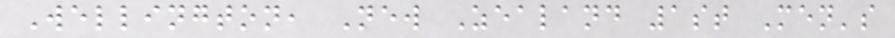Wellington, New Zealand 1st Men's
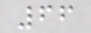66
